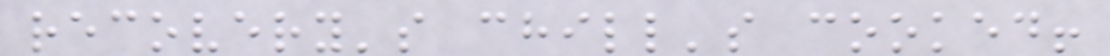recovery's chill's cooked!
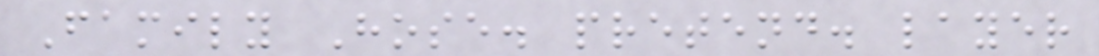Family Hose. pretend. layer
